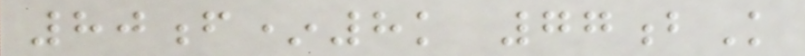80f*8k 77bK
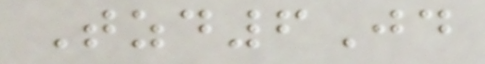Tzd6Jd
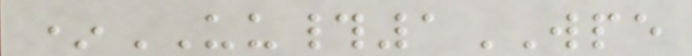*UU#1WPE
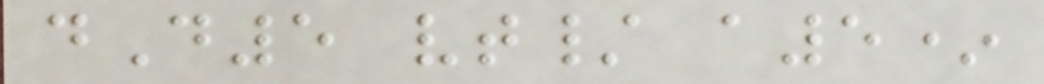dD5 vt/ a5*
